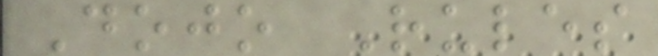Dojo Rules
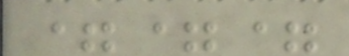===
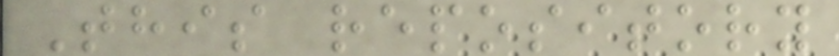This repository
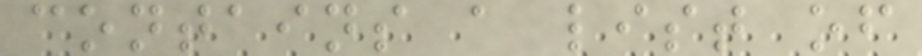contains a list of
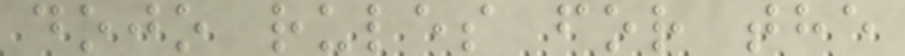dojo rules for the
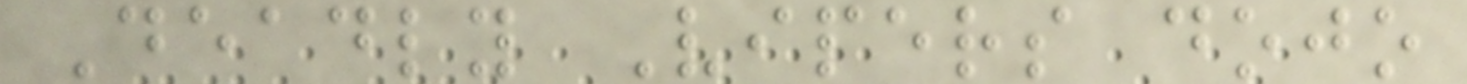Deadly Vipers dojo
